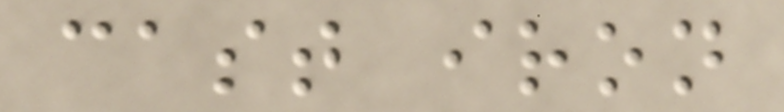cast iron
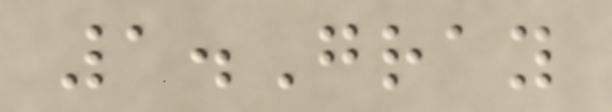1.Gray
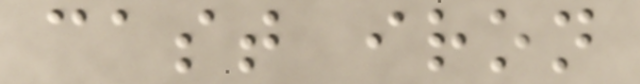cast iron
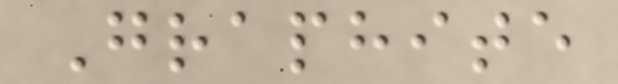Graphite
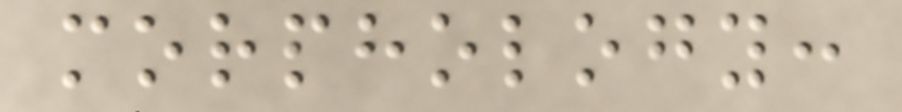morphology:
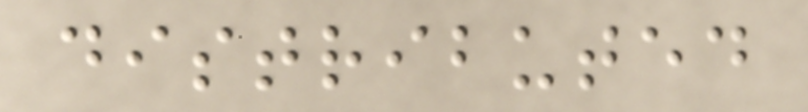distributed
